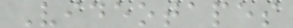Videotapes
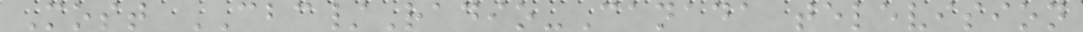Most CBC/Radio-Canada television
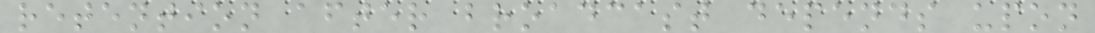retention after broadcast depends upon
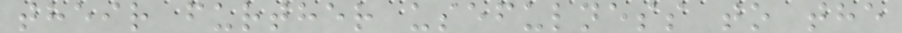their further usefulness to the
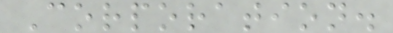Corporation.
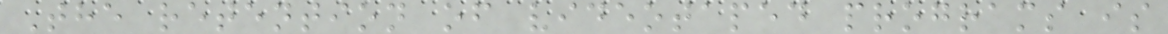The retention of videotaped programs is
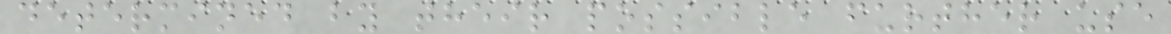determined by their possible further use
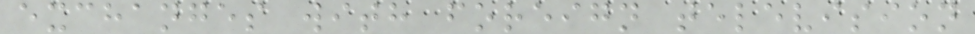exchanges with foreign television
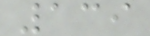139
